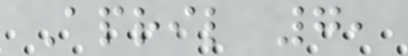April 7,
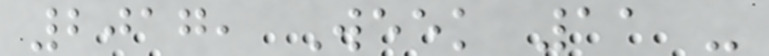2017, Week 11 -
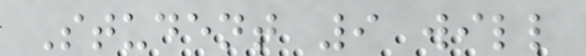Student 9 will
